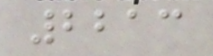2213
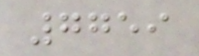7759
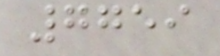7759
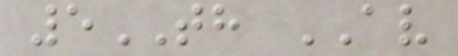5TH AV
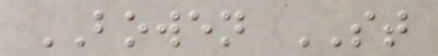BOWEN ST
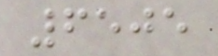6505
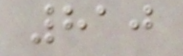810
